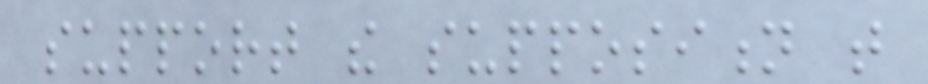support the supposition that
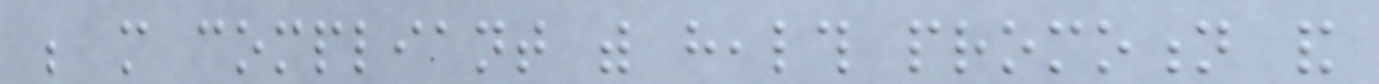be more compliant with health promotion and
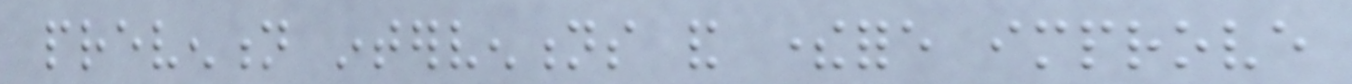prevention interventions and therefore improve
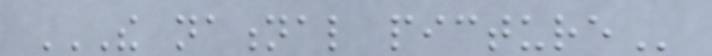THE NATIONAL PICTURE
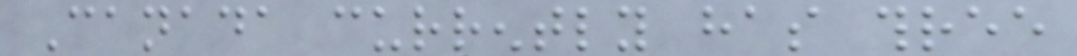Canada currently has three
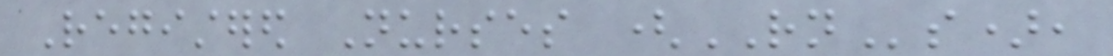Registered Nurses (RNs),
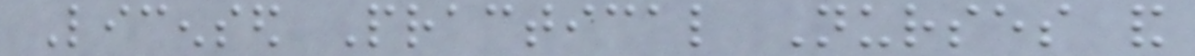Licensed Practical Nurses and
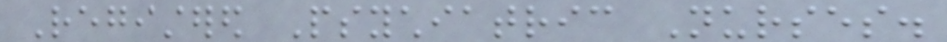Registered Psychiatric Nurses.
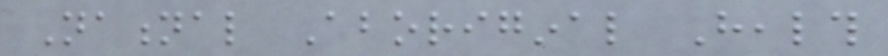National Aboriginal Health
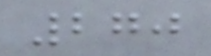270
